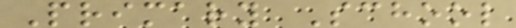Primary School
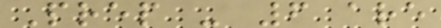Prep - 6 are
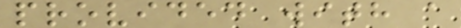provided with a
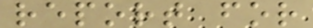report for
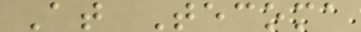At Tecoma
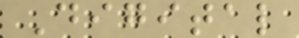Digital
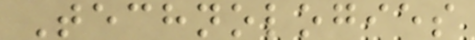Technologies
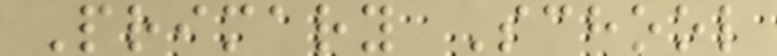Primary School
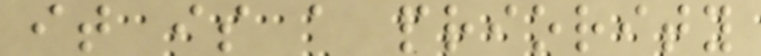it is a priority
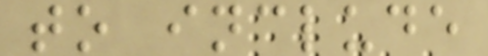to include
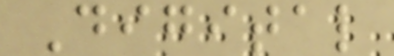Digital
